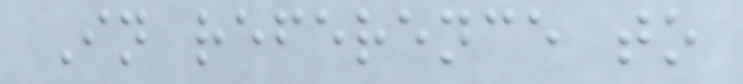In reference to
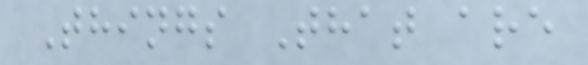Things That are
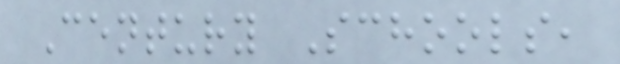Century Schools,
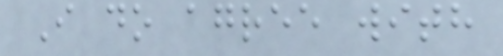I do agree with
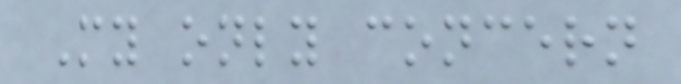My only concern
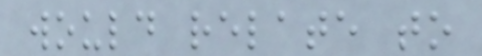would relate to
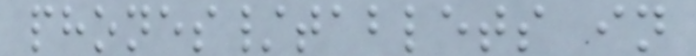phones/tablets in
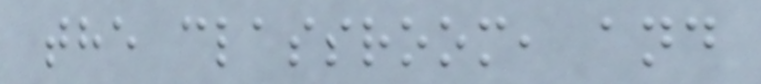the classroom, and
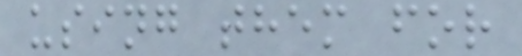using them for
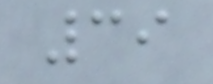39
